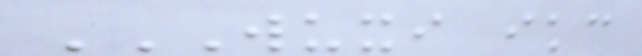WUXI IKC
